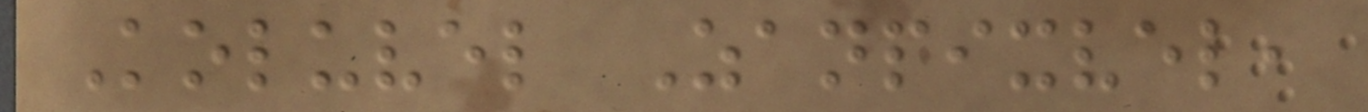Koluvel Zanpixvel,
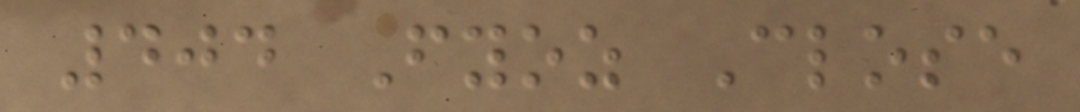404 Fyoz Close
